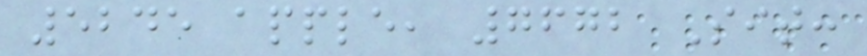5245 apple, 7672 Sit:
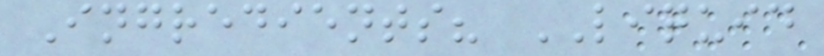Ingredients? LIQUID
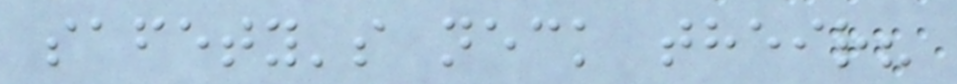safety's neck their?
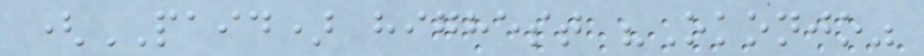(PAID) highest "Okonjo"
